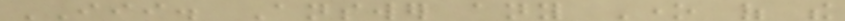III. Answer any One of the
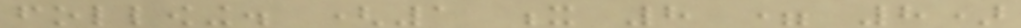following. (1 x 8 = 8)
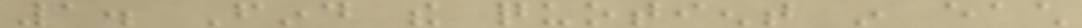1. Find the quotient in each
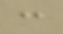:
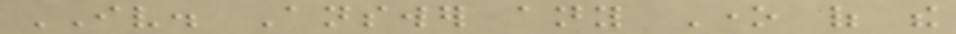IV. Answer any One of the
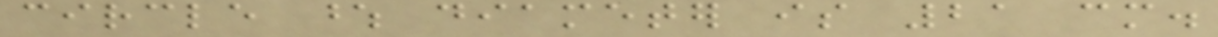circle whose diameter is 21 cm.
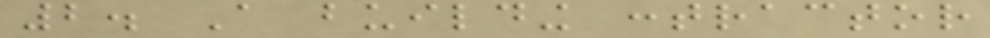2. A building contractor
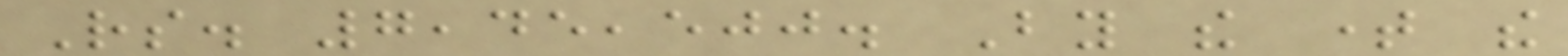Rs. 7,45,500. By the time the
